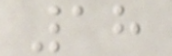18
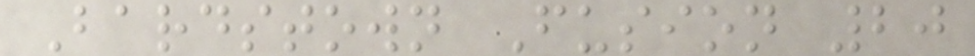Bardstown Fusion 20
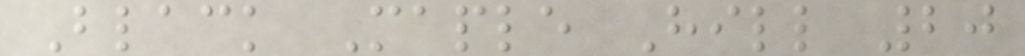Black Maple Hill 20
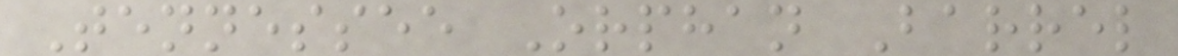Tennessee Orphan Barrel
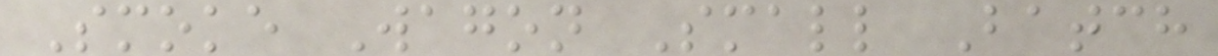Smoke Wagon Small Batch
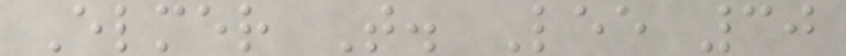Elmer T. Lee 30
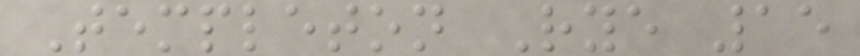Templeton Rye 15
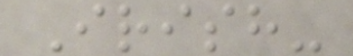Irish-
